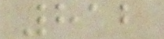812
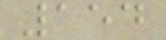154
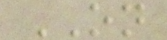ON
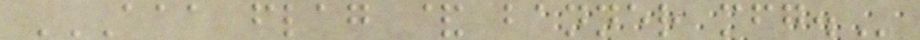AAA FLAG & BANNER MFG.
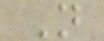N
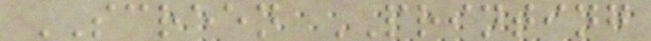SCREEN PRINTING
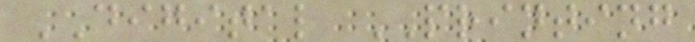DIGITAL PRINTING
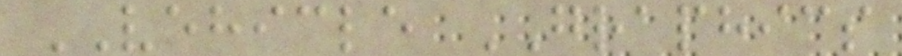VEHICLE GRAPHICS
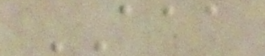AAA
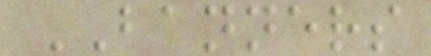BANNERS
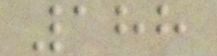188
